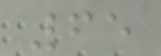65
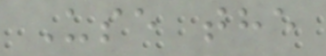Use the
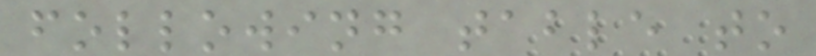following table to
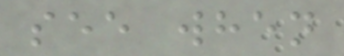see when
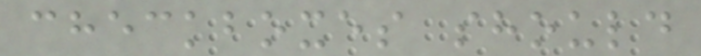checkboxes should
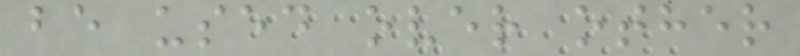be used over other
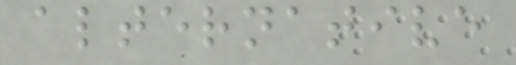alternative
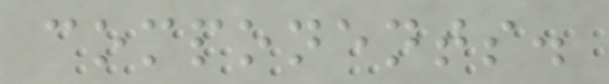components.
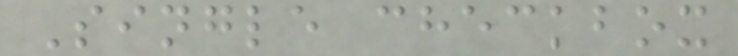Single checkbox
